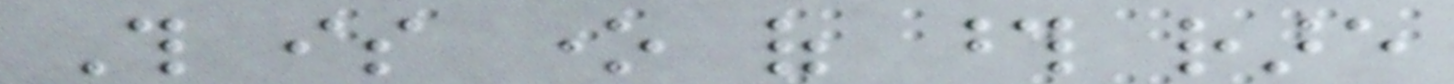This is one of those rare
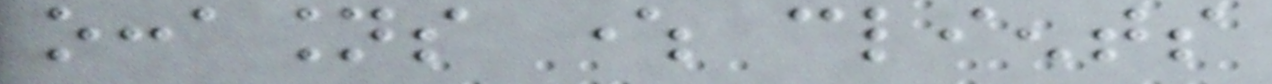occasions where clients
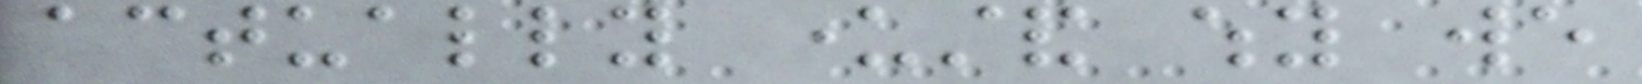actually understand why we
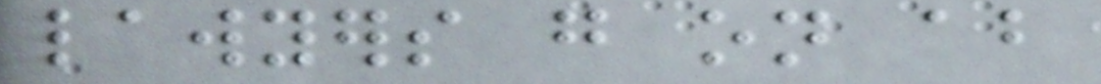lawyers go on about
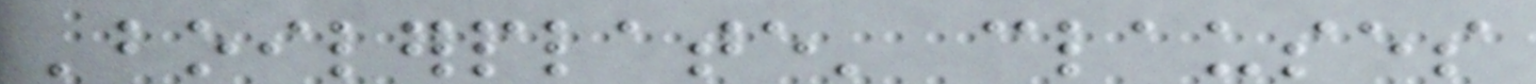'boilerplate' clauses
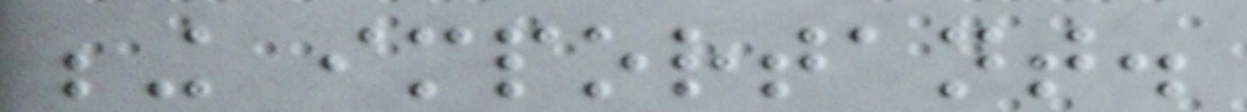being important.
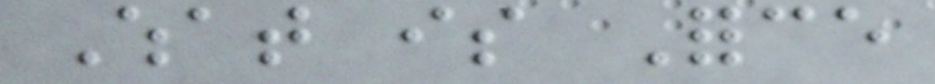What is Force
